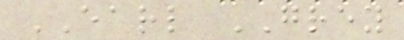EARL GREY
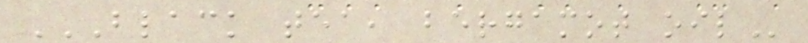BLACK TEA, BERGAMOT OIL
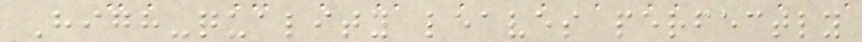High-quality leaves perfectly
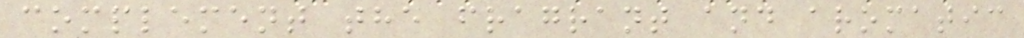complement the fragrant and aromatic
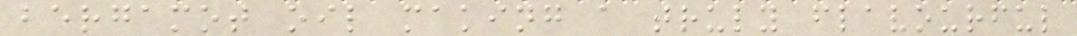bergamot oil making a truly flavourful
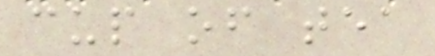cup of tea
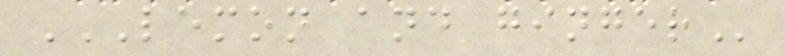LEMON AND GINGER
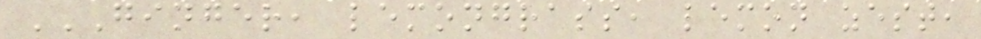GINGER, LEMONGRASS, LEMON ZEST,
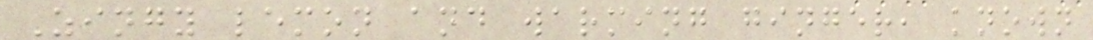Zingy lemon and warming ginger, known
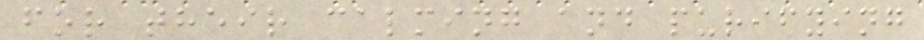for their calming and purifying
